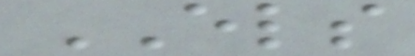ELS
